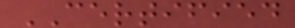CERTIFIED
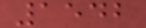1542
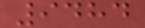9484
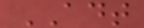ADT
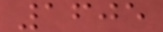1605
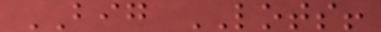BIG LOTS!
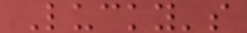Lucky's
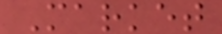Market
